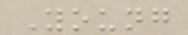Young
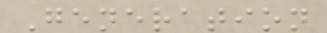Generation
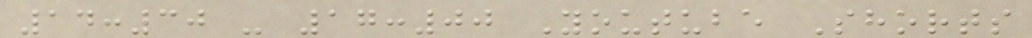14:30 - 17:00 Youtube Shorts
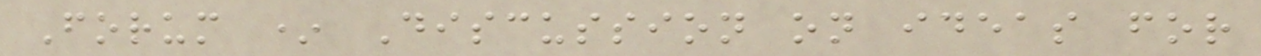Forum * Discussion on ideas for
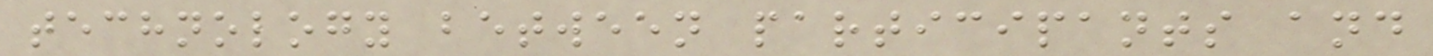technology between participants and
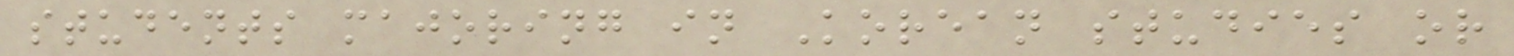students majoring in Korean studies or
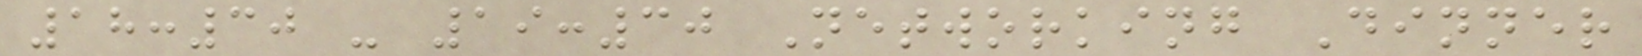18:30 - 19:30 Networking Dinner
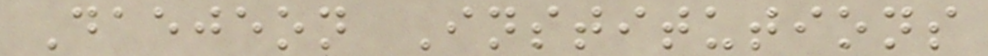Daejeon Institutions
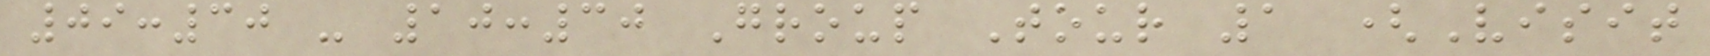09:30 - 10:30 Group Tour 1 (Visit
